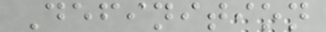Definition
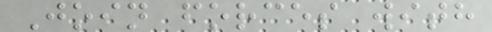Join forces with
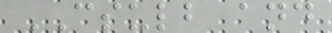CSULB and
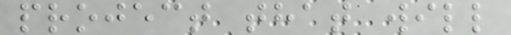project that will
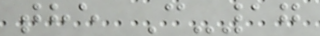the C-17
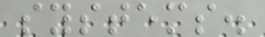systems.
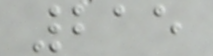215
